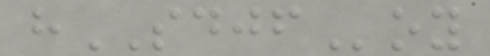hSDJFoy
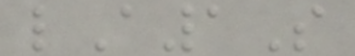lA1S
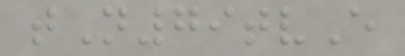tN79tvE
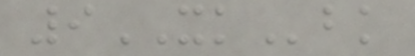9XKbk
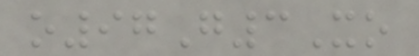o97G3Xo
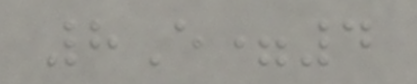8E=4
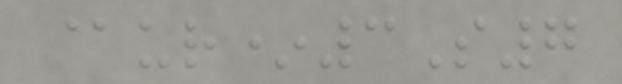@ur*3S7
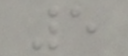5
